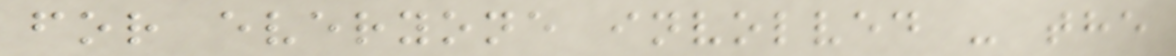for everyone involved - the
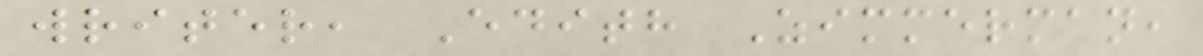writer, Edith Zimmerman,
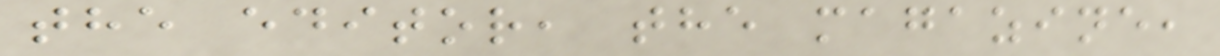the editor, the magazine,
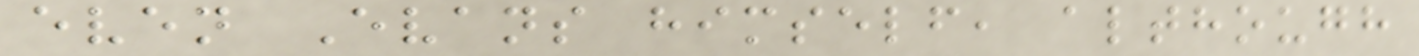even Evans himself, although
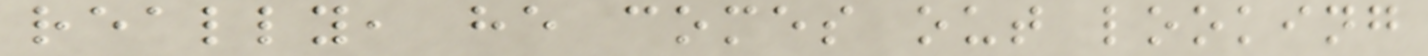really, he comes out looking
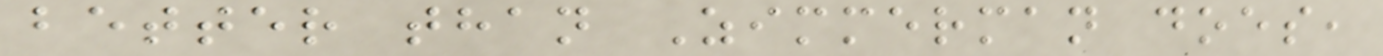better than Zimmerman does,
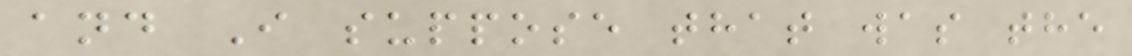and I suppose that was the
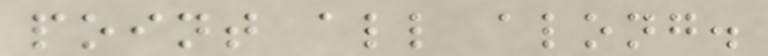point all along.
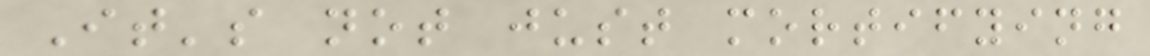It's not just mortifying
